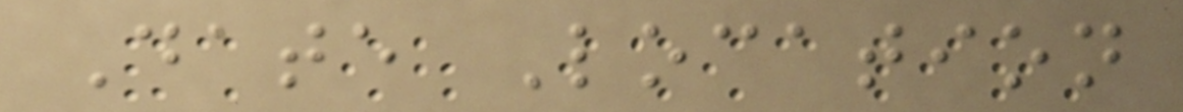Date Location
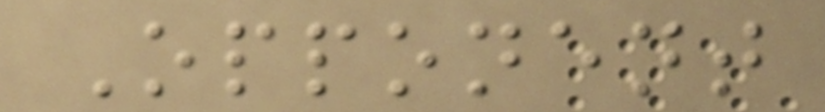Opponent
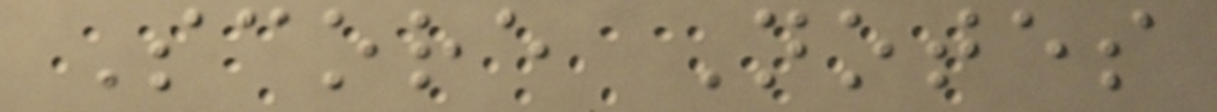Score Notes
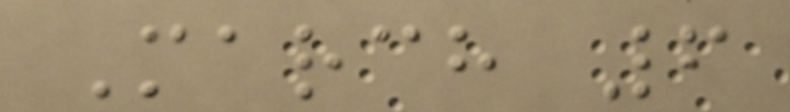March 6
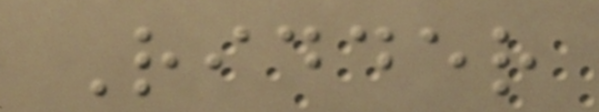Ridder
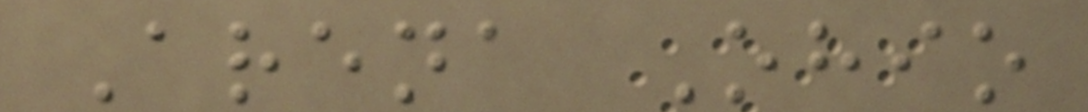Arena Ohio
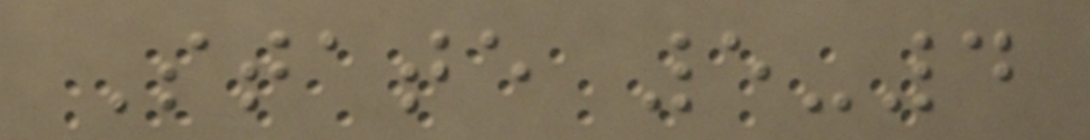State 5-4
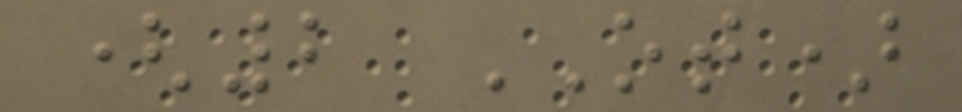(2 OT)
